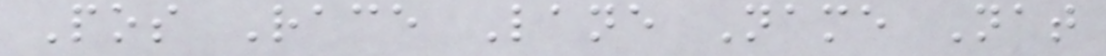Pos Race Lane Name Nat
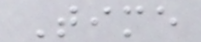Time
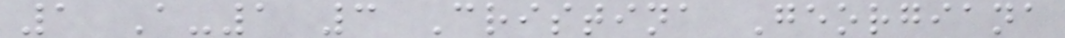1 A-1 3 Cristina Georgiana
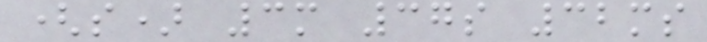(s) 3m 37s 32ms
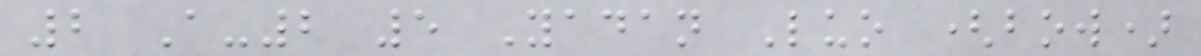2 A-2 5 Yadan Luo (bow)
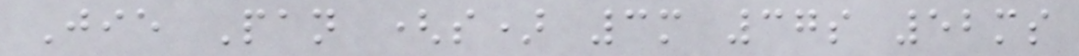Jie Pan (s) 3m 37s 52ms
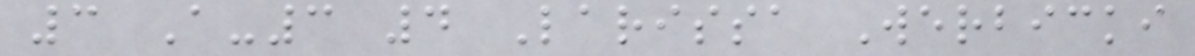3 A-3 4 Larissa Werbicki
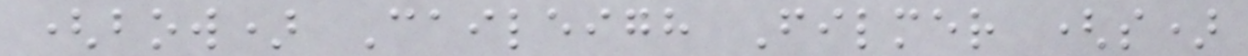(bow) Caileigh Filmer (s)
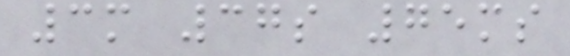3m 37s 75ms
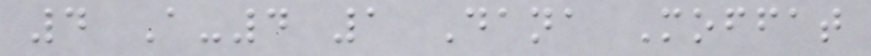4 A-4 1 Dana Moffat
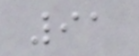91
